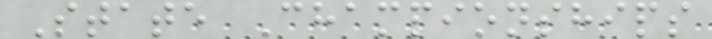State Championships
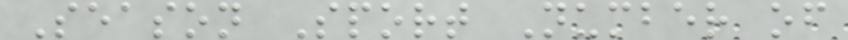Season Sport Number of
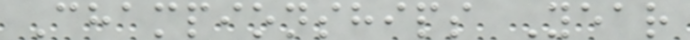Championships Year
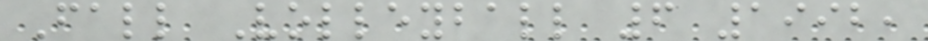Fall Volleyball 6 1992,
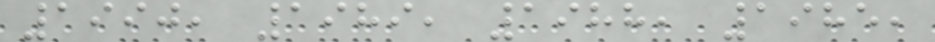1990, 1989, 1988, 1985,
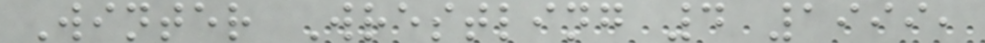Winter Wrestling 4 1999,
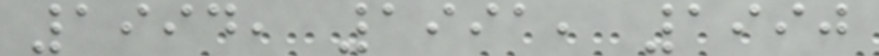1994, 1991, 1990
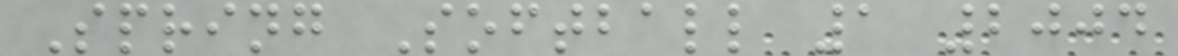Spring Softball 1 2004
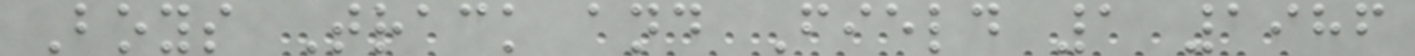Boys Track and Field 1 1986
